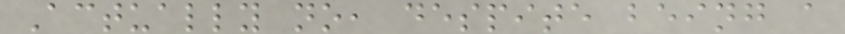Actually no, despite being a
